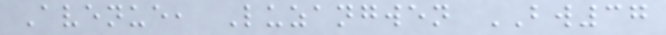Avenue, Luzangwen BW37
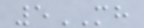5MH
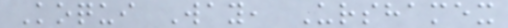Koqui Way, Urshamex
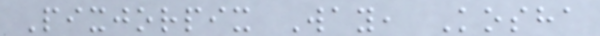Pixjorpix Way, Kosha
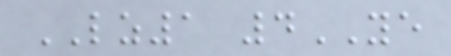LZ1 4YE
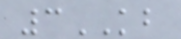3KB
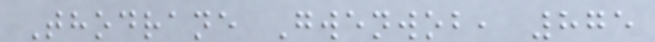Thodrane Gwenwob, 875
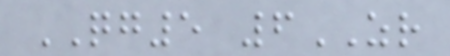QG5 6ZR
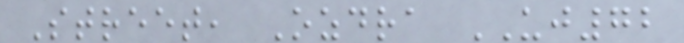Street, Ozdra UJ72
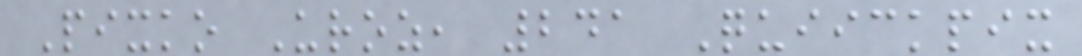Pixko Uroz, 241 Quiickpix
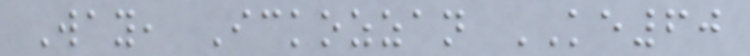Way, Ickozzan KE60
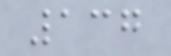137
